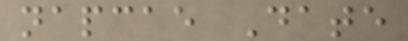napcae Date
